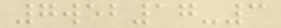7web17-3
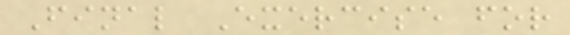Final Exercise for
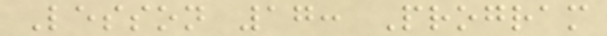Lesson 17: Program
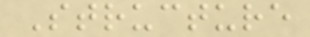Structure
